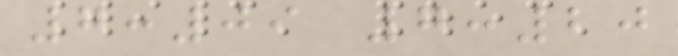7:09 7:20
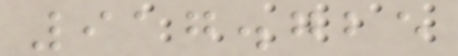917.725
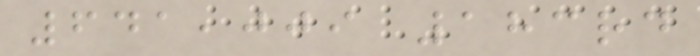641,009 183rd
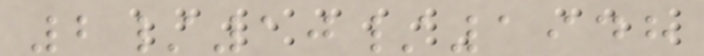2/10/1948
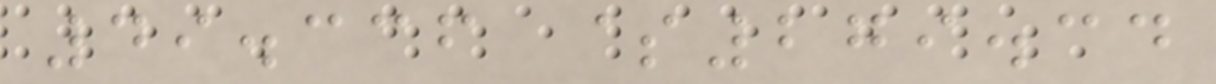49.336 $279.34
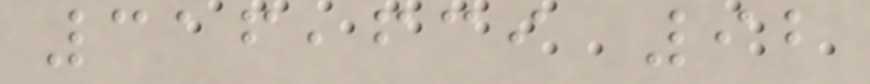316,639 92
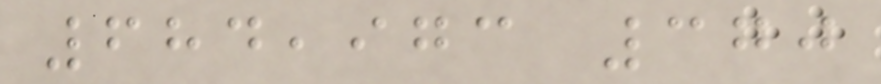684,973 370
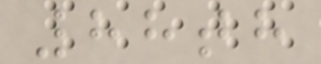88th
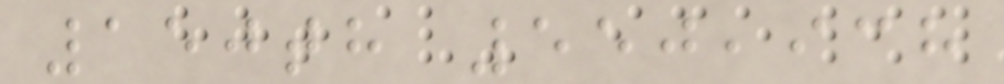150th 550,938
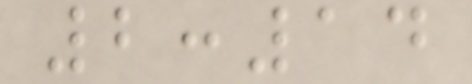2:14
